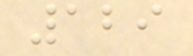129
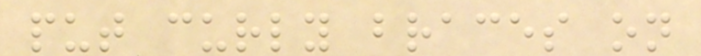put curly braces on
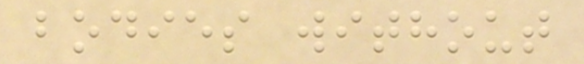bodies without
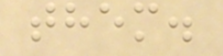them.
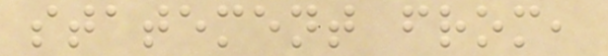statement from,
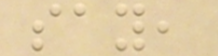say,
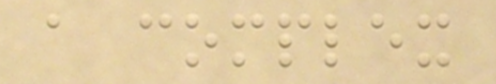a complex
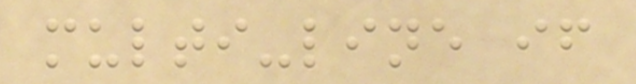multi-line if
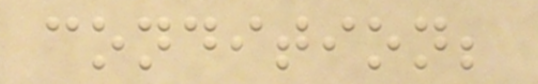condition;
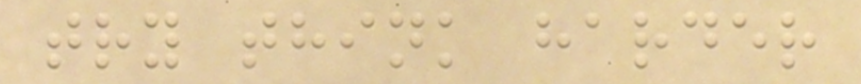try think harder
